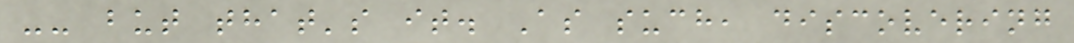-- but that's it. As such, discovering
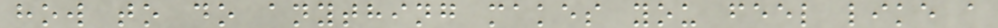how to do anything makes you feel like a
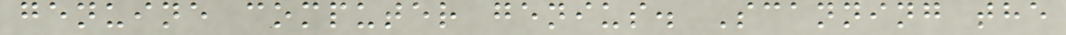genuine computer genius. Scanning the
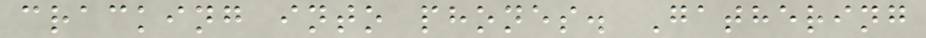cracking into phones. Gathering
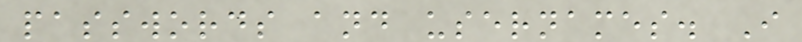passwords and usernames. I
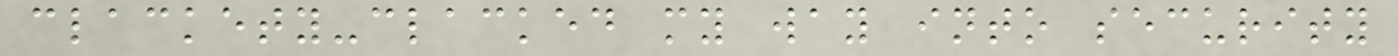clackety-clacked my way into security
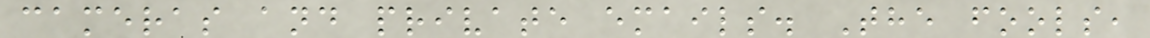cameras and private emails. The fools,
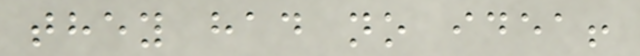they had no idea!
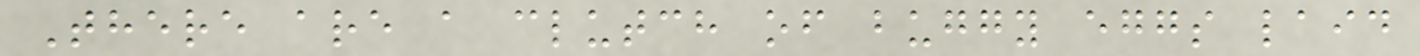There are a clutch of buggy eggs laid
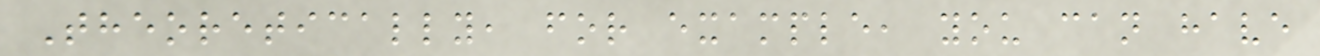Theoretically, for example, you can have
